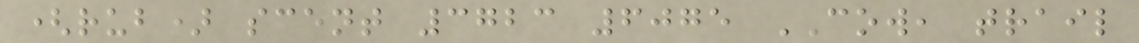(rub) scent 3723 6075 COW, trail
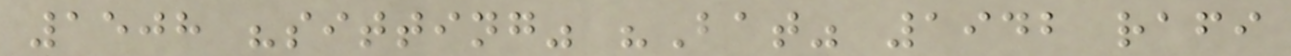1508 "sitting" "Bat" 1942 rafi
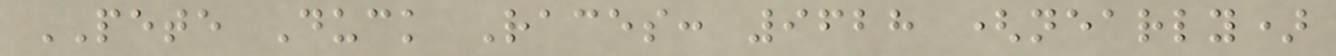PETE Duck Races: 9628 (nearly)
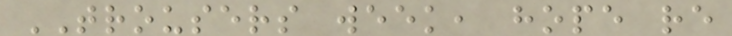TROUSERS week, hope re
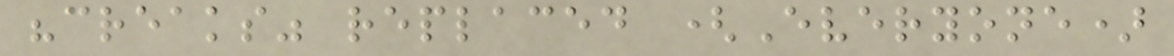"creaks" replaced (Everyone)
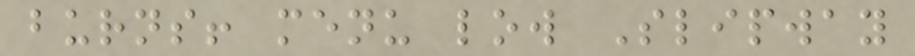burns! menu low Slipway
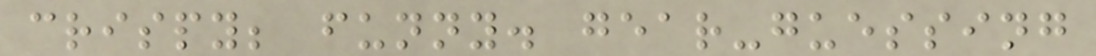crispy; funny. gear-guessing
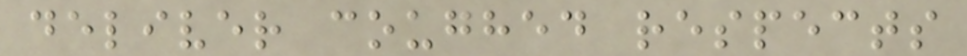deliver coughed respects
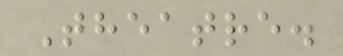Theatre.
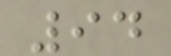94
